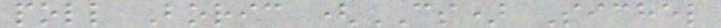poll Boric (CS) Sichel
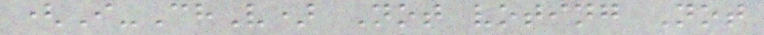(I-ChV) Not voting Not
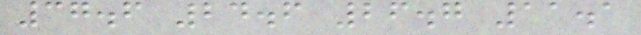37.6 24.6 26.7 11.1
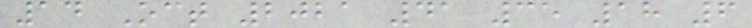14 Oct 2021 41 35 18 6
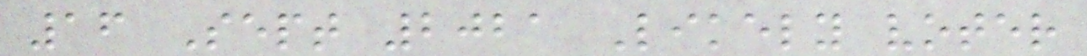16 Sept 2021 Likely voter
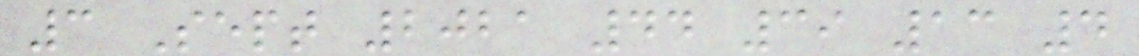3 Sept 2021 44 39 13 4
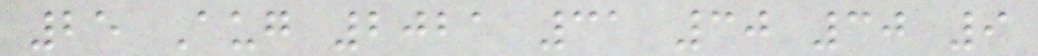25 Aug 2021 31 30 30 9
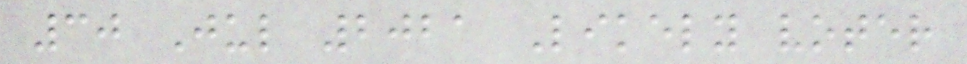30 Jul 2021 Likely voter
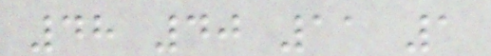48 40 11 1
